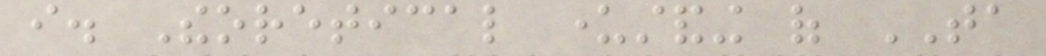i. Theoretical understanding of TA
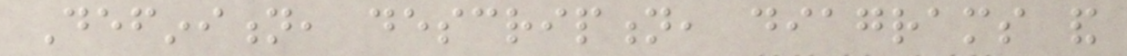Definition, description, diagrams and
